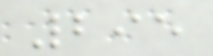295
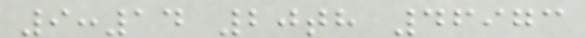9:14 20th 46973
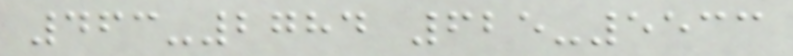463-2784 625-5533
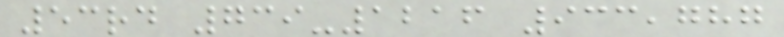53rd 739-1216 933,787
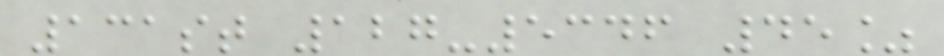131st 127-5346 45%
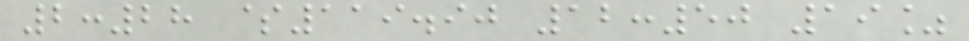2:28 $119.90 12:50 19%
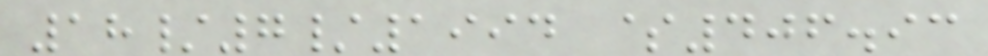18/7/1994 $406.93
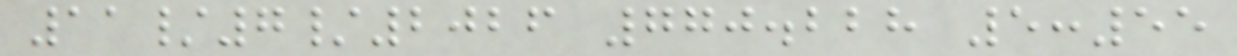11/7/2026 770.228 5:55
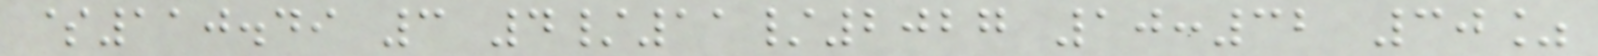$110.49 3 4/11/2027 10:32 30%
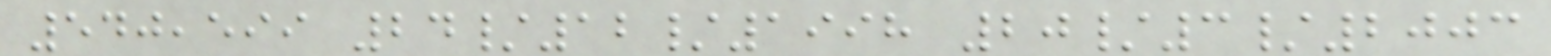540,599 24/12/1998 20/3/2003
